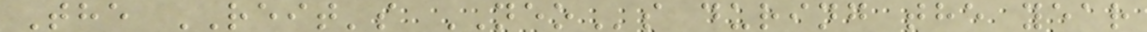The REIT's NEOs during the year
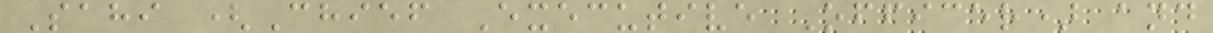Sahi (Chief Executive Officer) and
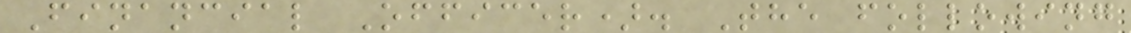Financial Officer). The following
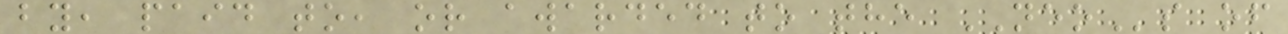by, paid to, or awarded to the NEOs of
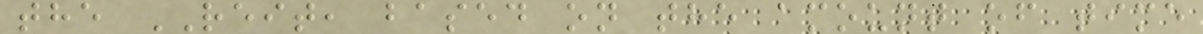the REIT, based on the amount of time
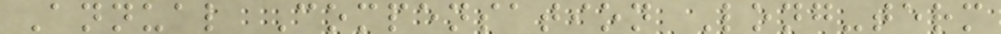Annual Compensation Long-term
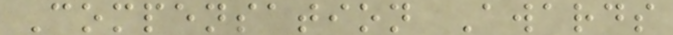Compensation Awards
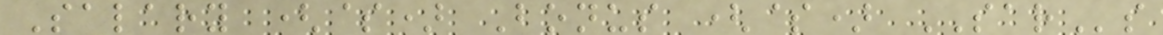Salary ($) Bonus ($) SARs
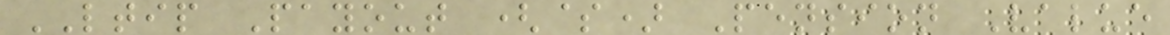LTIP Payout ($) Pension Value
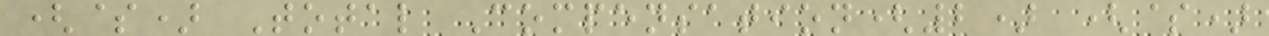($) Total Compensation(2) ($)
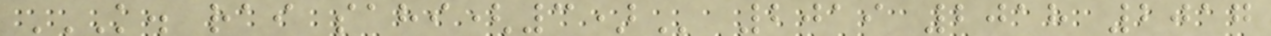K. RAI SAHI(3) 2019 2018 2017
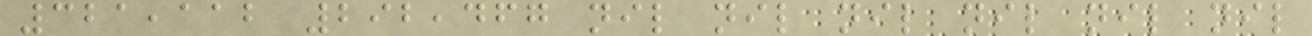321,112 292,467 nil nil nil nil nil nil
